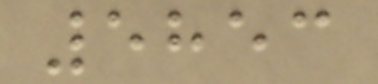5853
